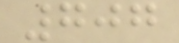707
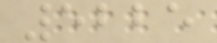5225
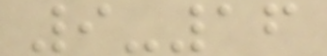9-16
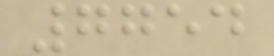7754
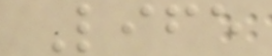Life
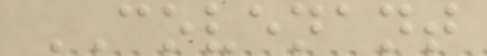COVENANT
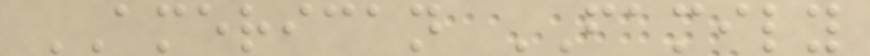AMERICAN FAMILY
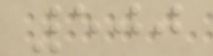500
